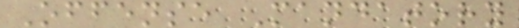Offense Mandatory
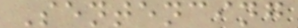Sentencing
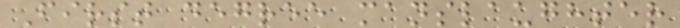First degree manslaughter
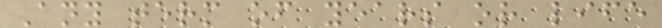Any term of years or life
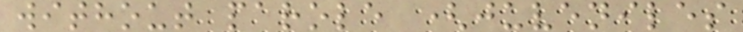without parole (juveniles
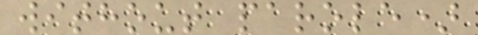without parole)
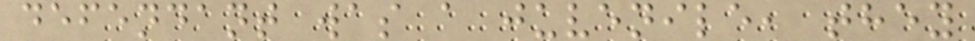defendant was a juvenile, they
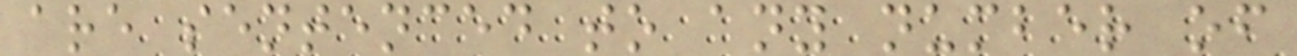are sentenced to any number of
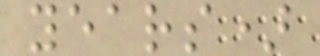years)
